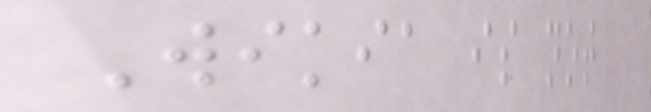Wikia is not
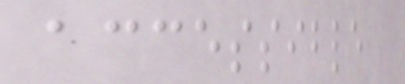accessible
